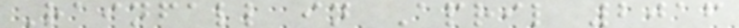Rainfall in April 2016
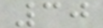30
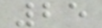25
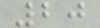20
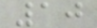10
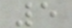5
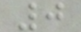0
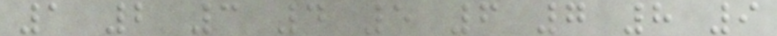1 2 3 4 5 6 7 8 9
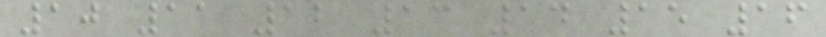10 11 12 13 14 15 16
